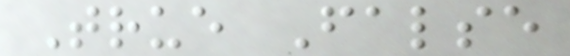True False
